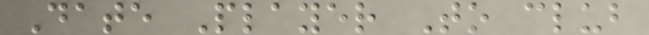Date Player To club
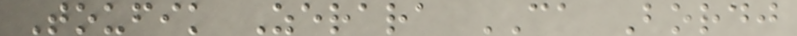Toufik Zerara CA Bordj
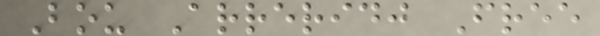Bou Arreridj Free
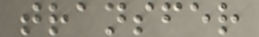transfer
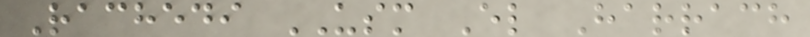Rachedi USM El Harrach
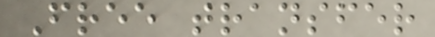Free transfer
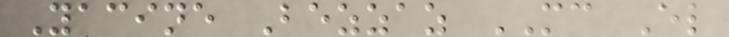Yacine Bezzaz MC El
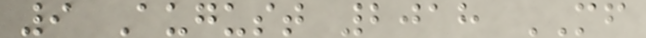9 August 2018 MF
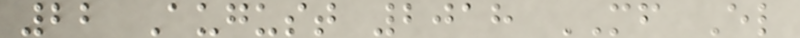22 August 2018 MF El
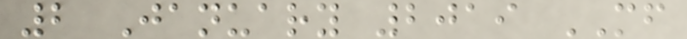2 January 2019 MF
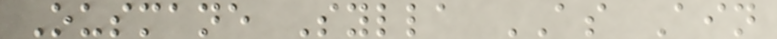Ousmane Sylla AS Ain
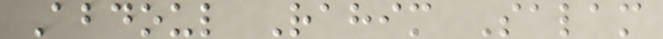Abdoul Rahim Salam
